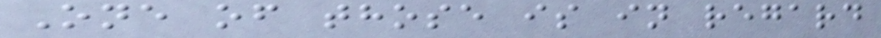One of those is in regard
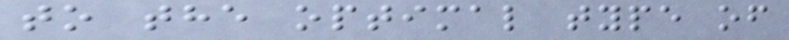to the optimal type of
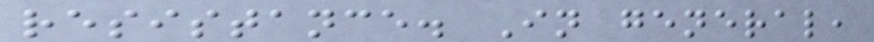resistance. In general,
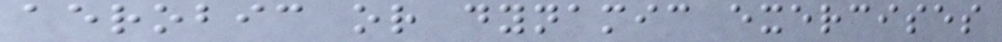aerobic or dynamic exercises
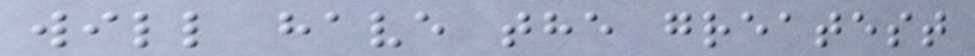will have the greatest
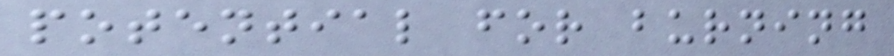potential for burning
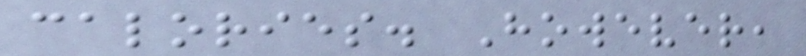calories. However,
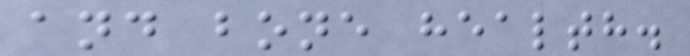and bone health.
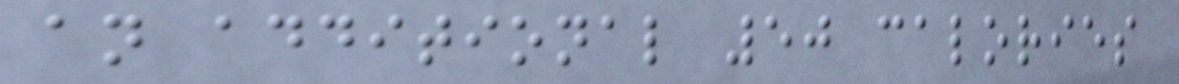an additional 50 calories
